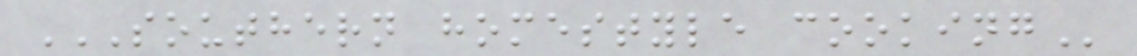SOUTHERN HOMESTYLE COOKING
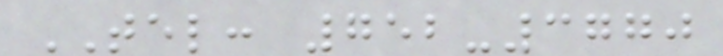TEL: 752-3770
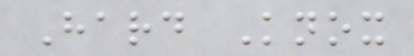Hard Knox
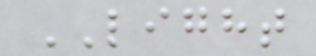LIGHT
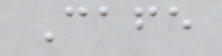Cafe
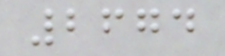2674
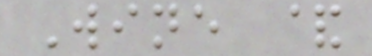Wine &
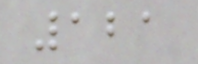121
